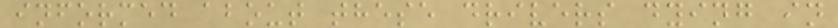informed about these drivers dying in
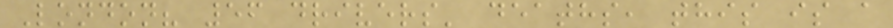London? 56 drivers' deaths, this is a
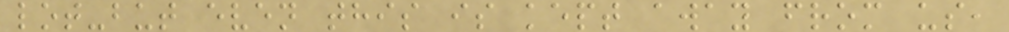lot-but even this is kept away from us,
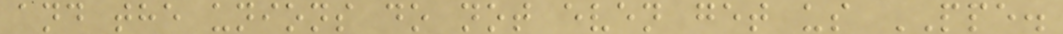and the unions do not even get us PPE.
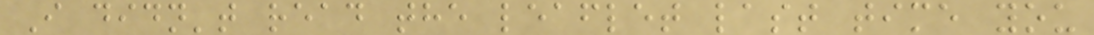I didn't read the leaflet last time you
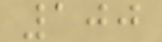100
